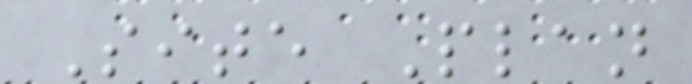Site Plan
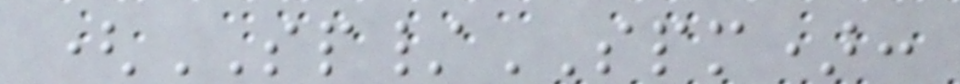(SP/SPM):
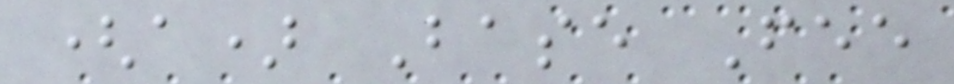(a) Base Fee
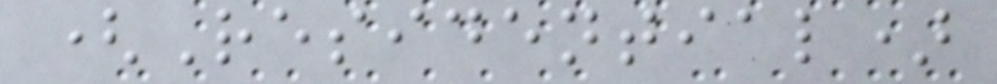(Residential)
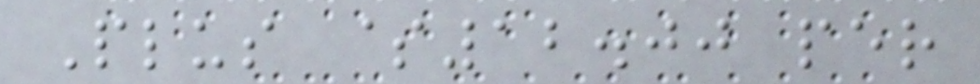Plus $12.00 per
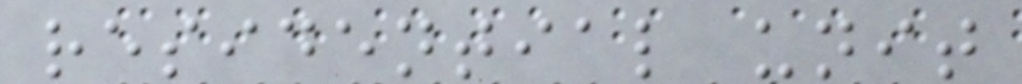residential unit
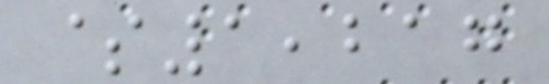$1,217
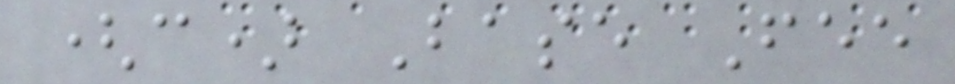(c) Base Fee
